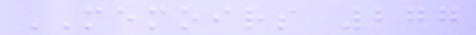MEMOIRS 277
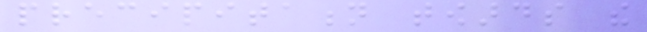precipitation towards the
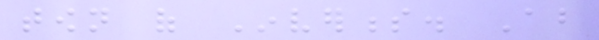town of Inverness. About
